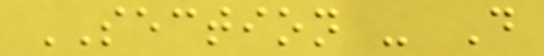SECTION - D
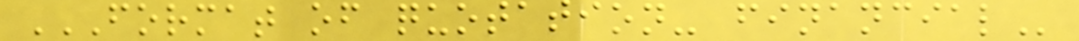FORMAT OF QUOTATION- FINANCIAL
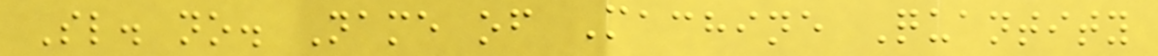Sl. no. Name of Machine Quantity
